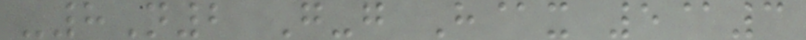-8N2 G-g H@x 5@3
